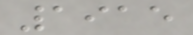1915
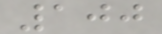100
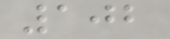102
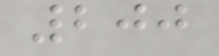200
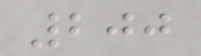200
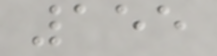155
